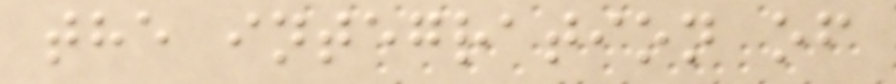the integration of
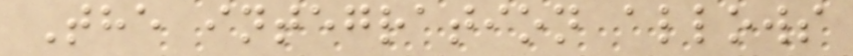The integration allows
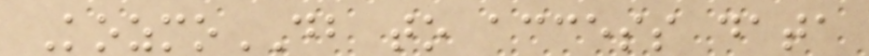KozmoDB to access data
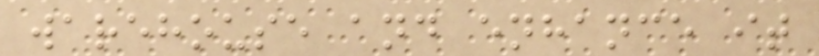warehouse and enhance it
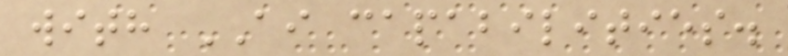with AI capabilities.
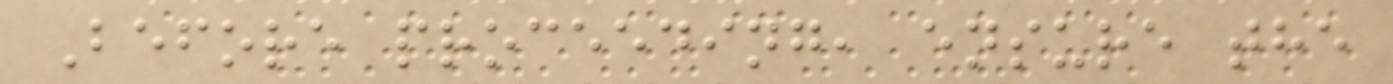Before proceeding, ensure the
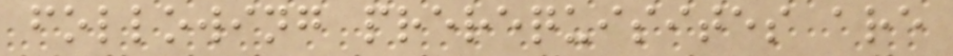following prerequisites are
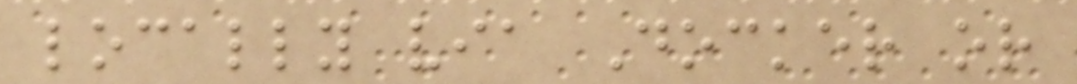locally via Docker or
